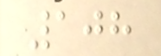108
